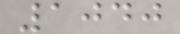1040
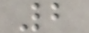2
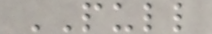PULL
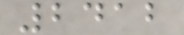2412
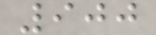900
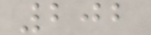202
